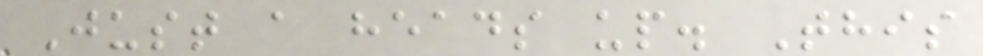Just a heads up. This
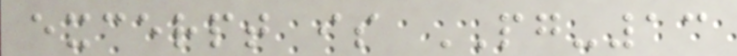excerpt is PG-13
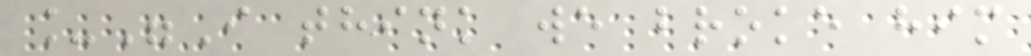_"I think we broke him
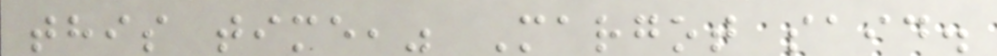this time," Margot said.
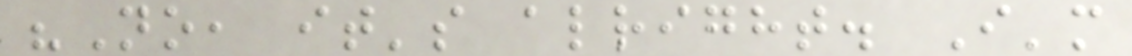"No, it's alright. I'm
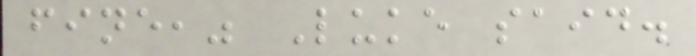fine," Luke said.
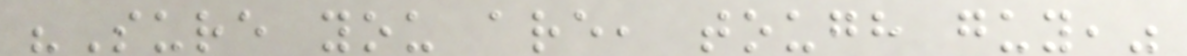"Sure you are, tough guy,"
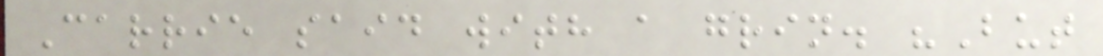Carrie said with a grin. "But
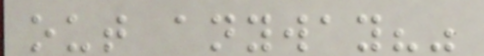out anyway?"
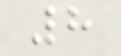8
